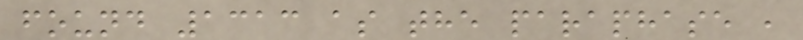found 1313 as the paraphase ,
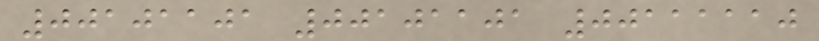00101101 00101101 00111110
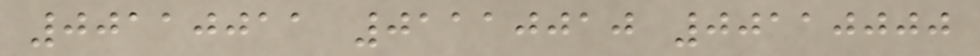00110011 01110010 00110000
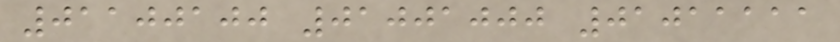01100100 01001000 01011111
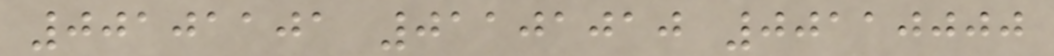00101101 01101010 00110000
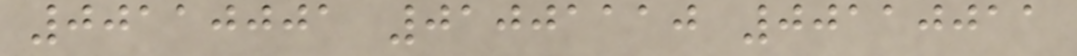00110001 01001110 00110011
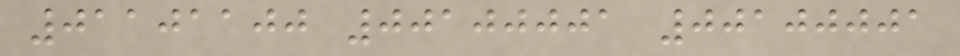01101100 00100001 00100001
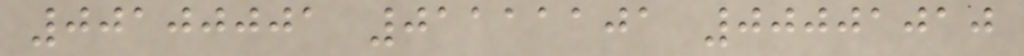00100001 01111101 00001010
